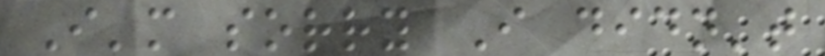I'm sorry I didn't
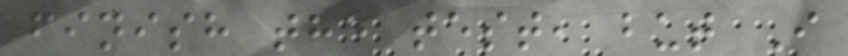finish the test, but I
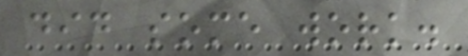did some work.
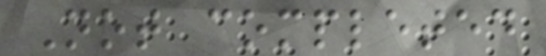Not completed
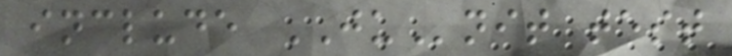include JUnit test
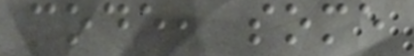code, some
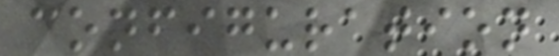configuration
